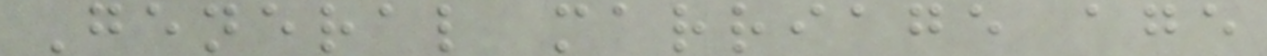General marriage age
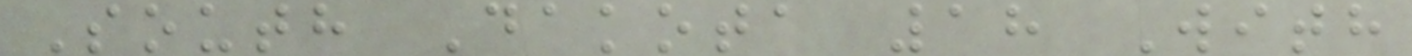South Dakota 18 With
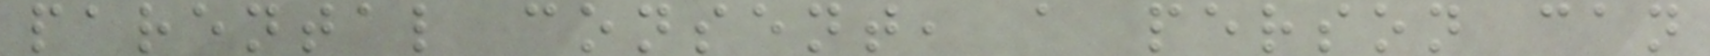parental consent, a person can
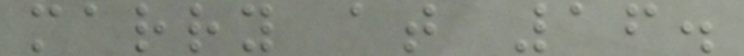marry at 16.
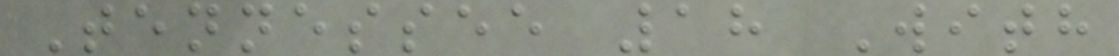Tennessee 18 With
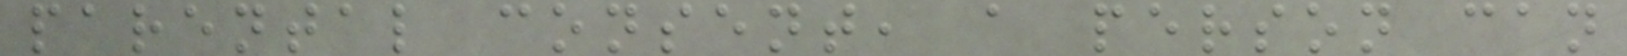parental consent, a person can
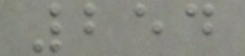254
